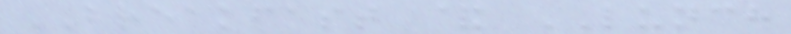BREAKFAST & LUNCH
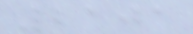2101
